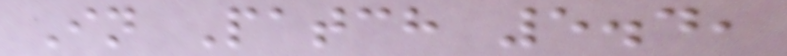In Patch 5.4,
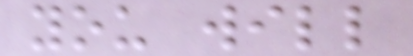you will
